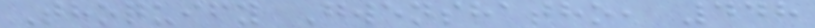Thoquify Gwenshatho, 448
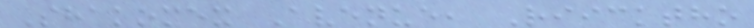Shakomex Avenue, Riicktho
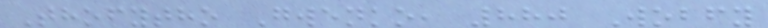Thofytho Gwenko, 880 Wobfy
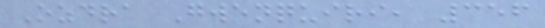Ozdra Gwenquiri, 356
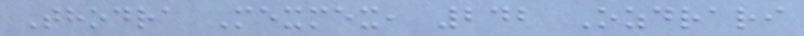Thodra Mexmex, 242 Ozdrari
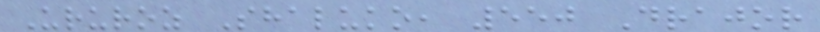Ururoz Shaluko, 550 Drajor
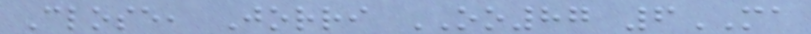Close, Jorri OO87 6MA
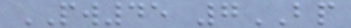PW45 7BP
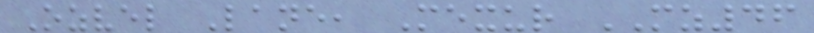Ozvel Lane, Mexur MZ46
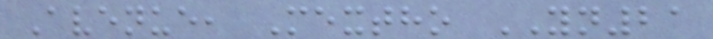Avenue, Mextho YN21
